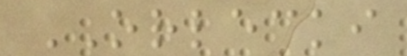ORLECKI
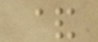&
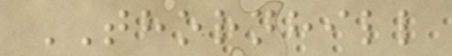THORNHILL
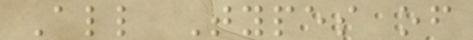All Types of
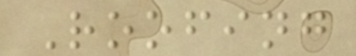Roofing
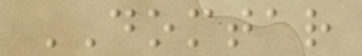DOMTAR
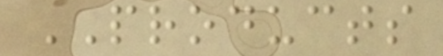PRODUCTS
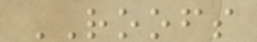ROOFS
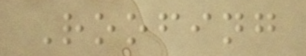Roofing
